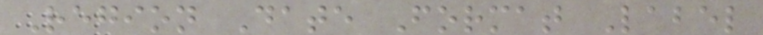Region Date Format Label
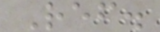Ref.
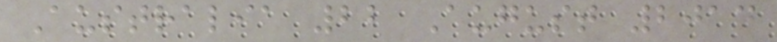Australia 22 August 2014
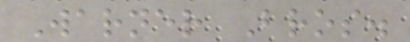Warner Bros.
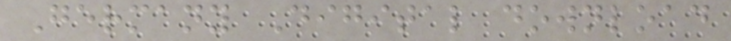Germany Digital download
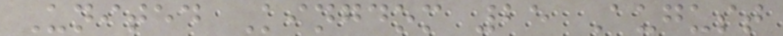United Kingdom 25 August
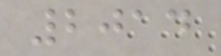2014
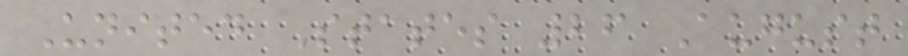United States 26 August
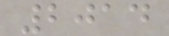2014
